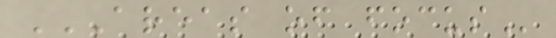AREAS OF FOCUS
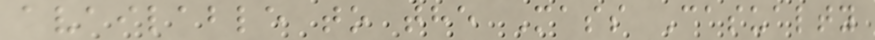available to the Mass Casualty
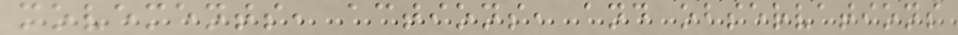movements, actions, and observations
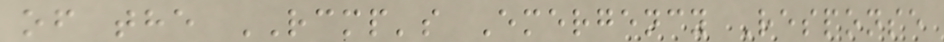of the RCMP's Emergency Response
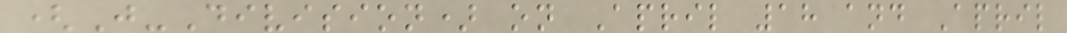(J-Division) on April 18 and April
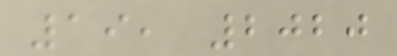19, 2020
